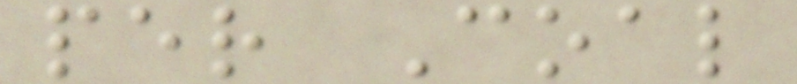per Coal
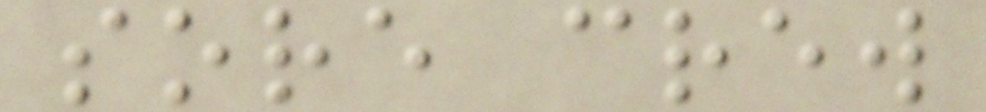sore crew
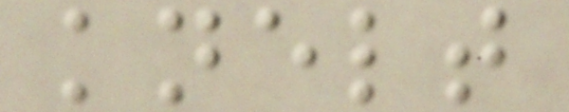knelt
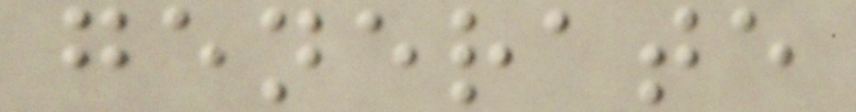generate
